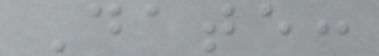Date:
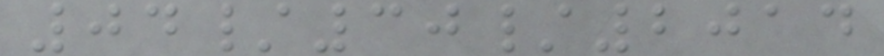04/30/2014
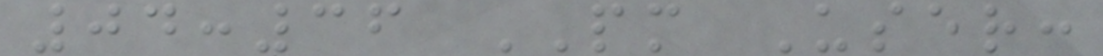04:36 PM User:
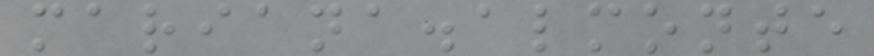mariana.almonte
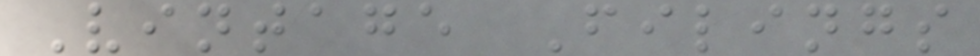Vintage Filings
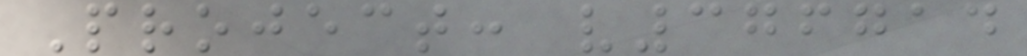Project: v376714
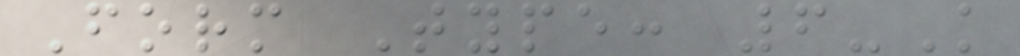Form Type: 6-K
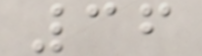36
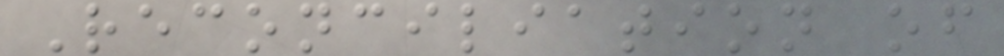Reconciliation of
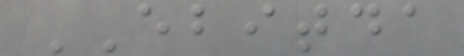EBITDA
